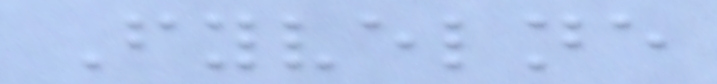Fyvelne
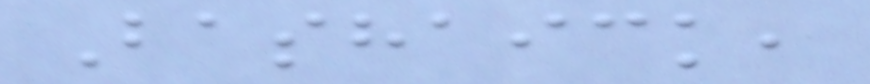Bashaick,
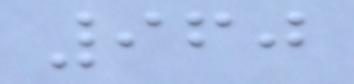960
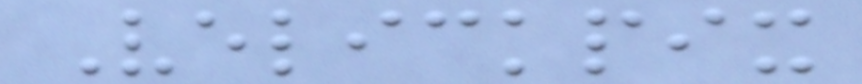Velickpix
